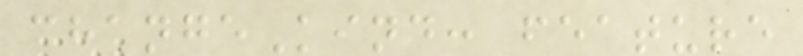changeKind: feature
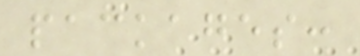packages:
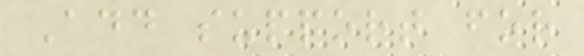Add support for
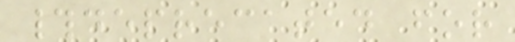#deprecated for
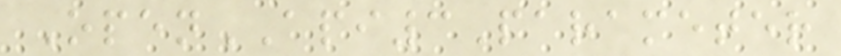OpenAPI3Parameter
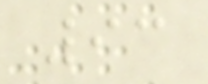93
